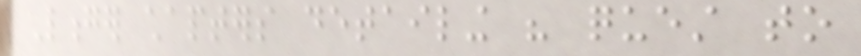Longer chapters detailing his quest to
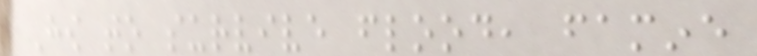How to survive flood, famine
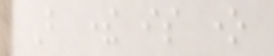But there is one
